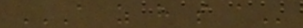A Z H S A
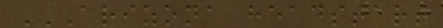ARIZONA HEADSTART
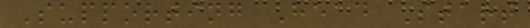Supporting Head Start
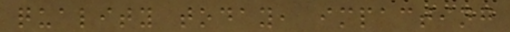quality today, impacting
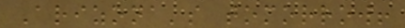Arizona's tomorrow!
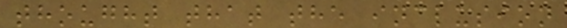thought that the inclusion
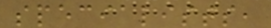specialists,
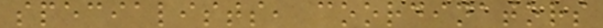specialists, coordinators
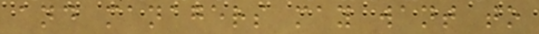and managers may want to
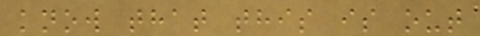know that this is out
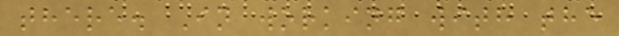there. In working with the
